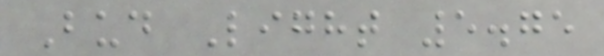Bud Light 5.75
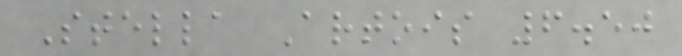Stella Artois 6.50
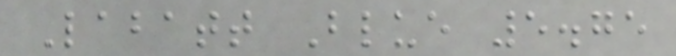Labatt Blue 5.75
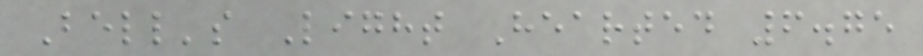Bell's Light Hearted 6.75
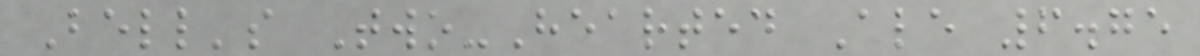Bell's Two-Hearted Ale 6.75
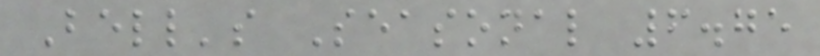Bell's Seasonal 6.75
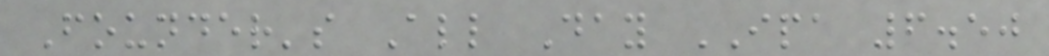Founder's All Day IPA 6.50
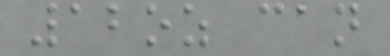12oz can
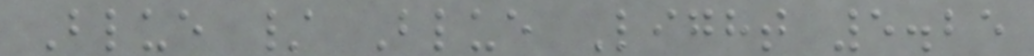Blue / Blue Light 5.25
